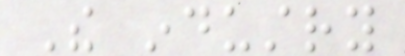The industry
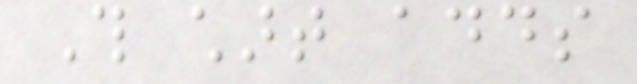This chart adds
